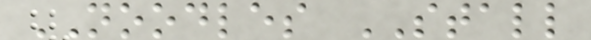NOODLES STALL
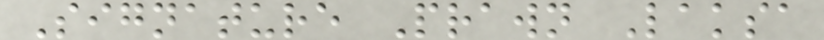Signature Prawn Laksa
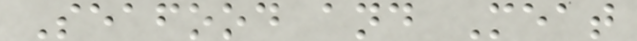Seafood and Meat
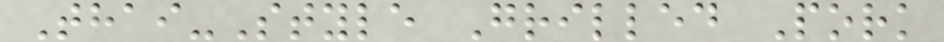Thai-Style Grilled Pork
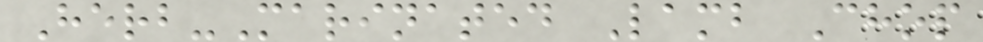Herb-Marinated Lamb Chop
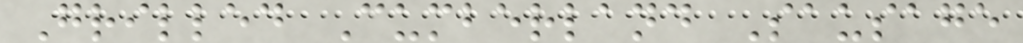Grilled Cumberland Sausage
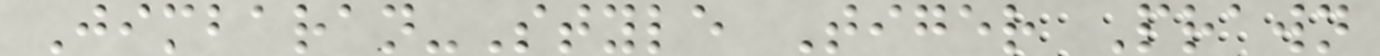Jimbaran-Style Tiger Prawn
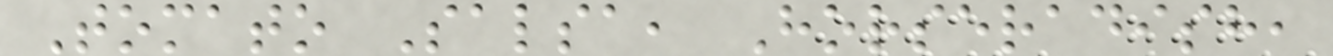Tomato Salsa, Horseradish,
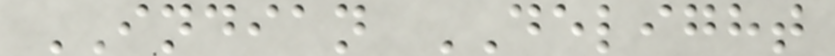INDIAN DELIGHT
